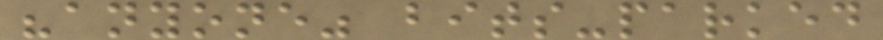"anyone" bits-parked
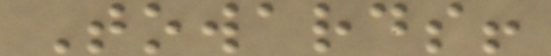Towards!
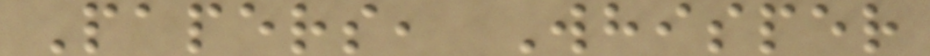Papers, Whisper
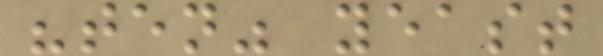"ten" yeast
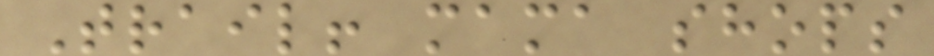Trail! mama shops
